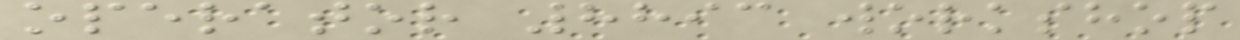operator 8893 workshop
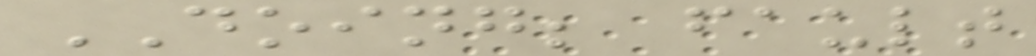DOING; fault
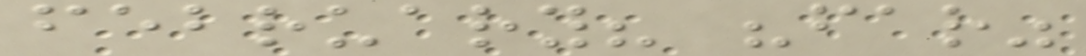february? "far"
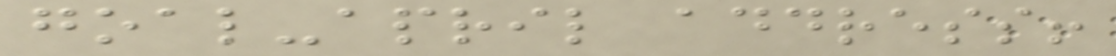goal-april address!
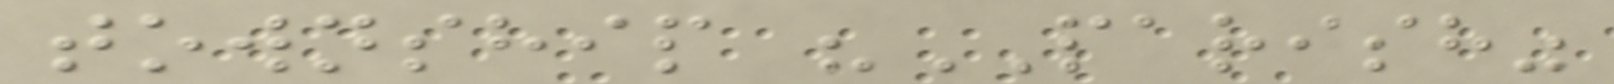township "PARISH"
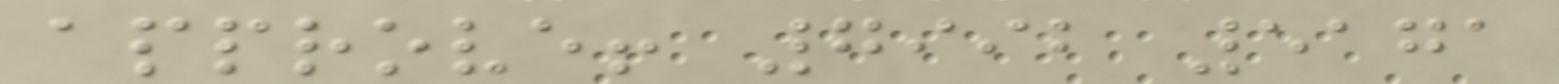approve! 7992 5171
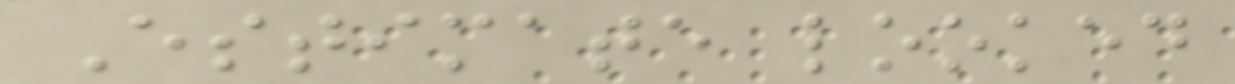Estimate looked
